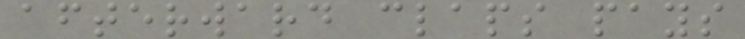afterward claps pays
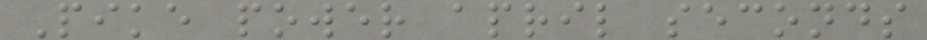Pike power april seconds
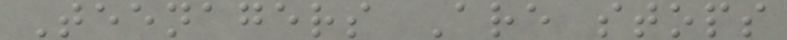Teenagers Are stops
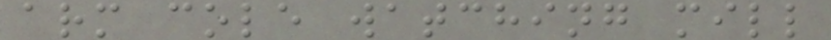arm cole watching mill
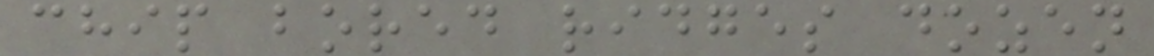chip bored ridges dozen
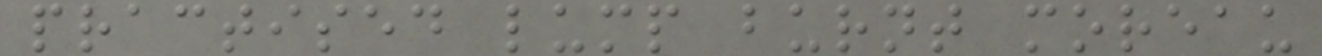practised lump burnt moreau
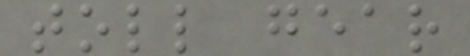toll gear
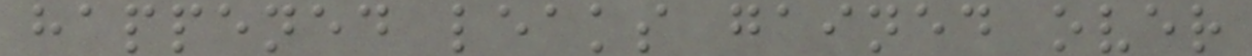happened leaks gained over
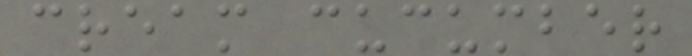cream cucumber
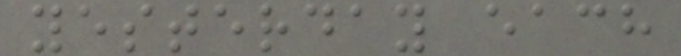yesterday each
